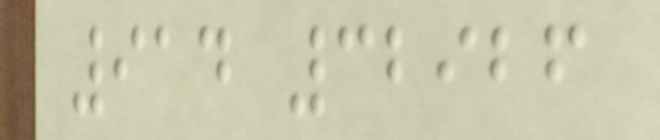914 32926
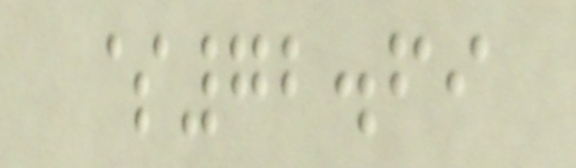$72.69
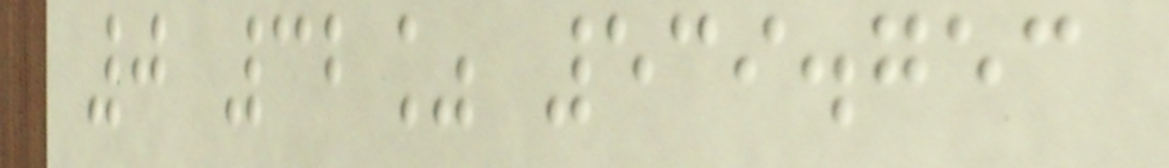0 32% 539.753
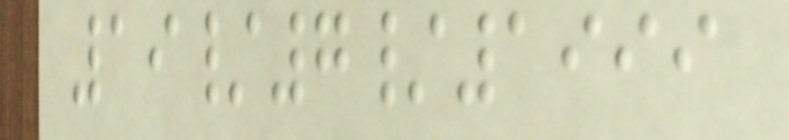19/7/1999
